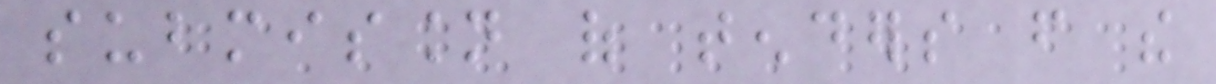submission of tenders from the
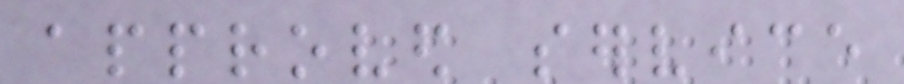approved service
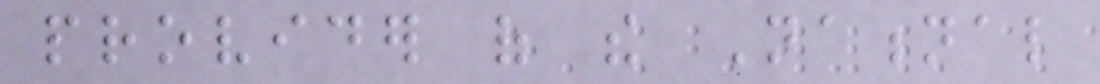provider of the National
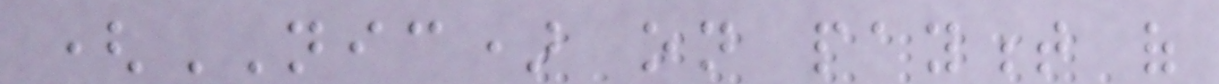(NIC) on payment of
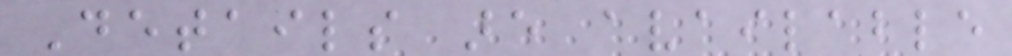Details are available
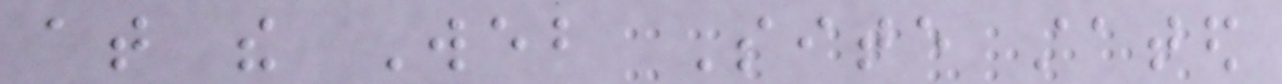at the Web Site stated
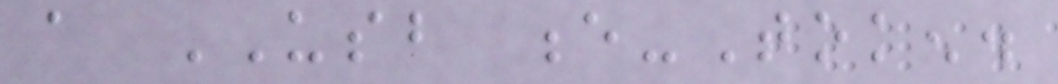a USB e-Token.
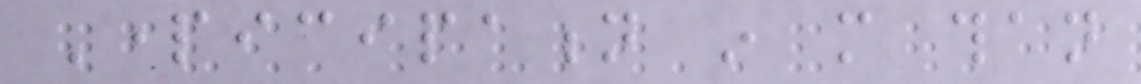Participation in more than
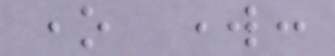one work:
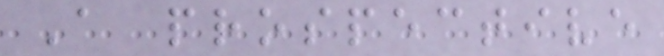A prospective
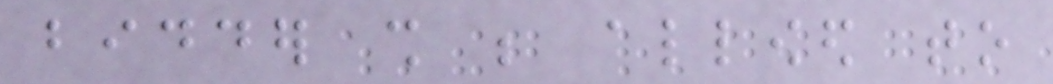bidder shall be allowed to
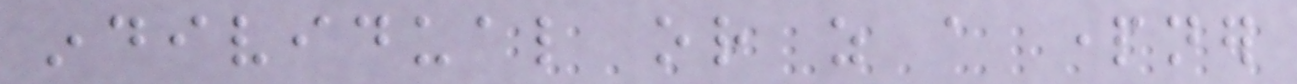individual or as a partner
